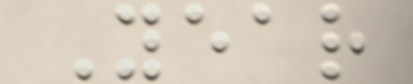Year
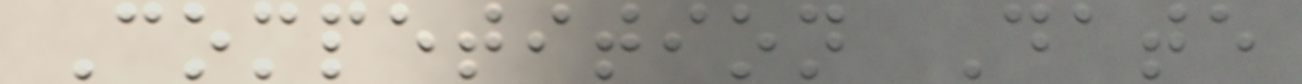Competition Date
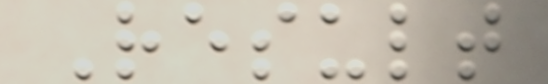Result
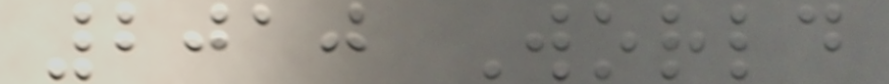2010 World
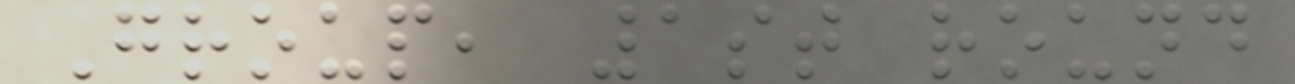Group, 1st round
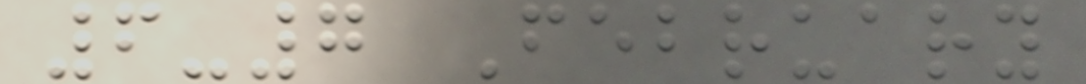6-7 February
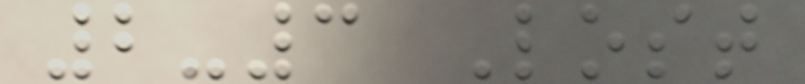2-3 Lost
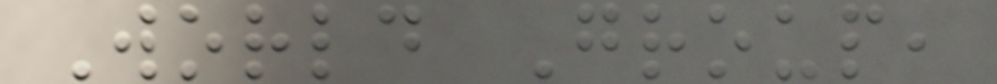World Group,
